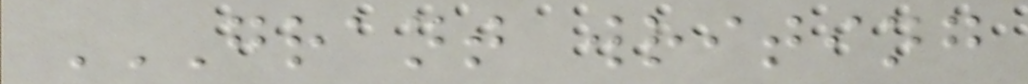GRANT WRITING
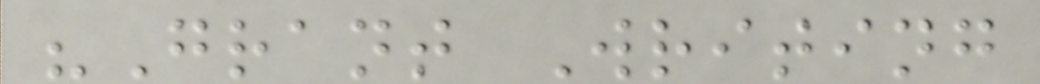"Grant Writing
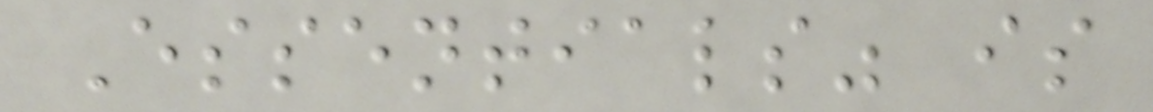Essentials" is
